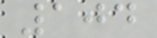104
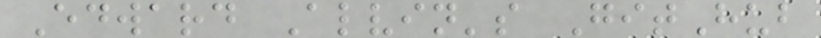Edward Alvin's GitHub
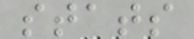stats
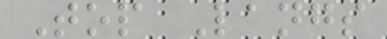Top Langs
